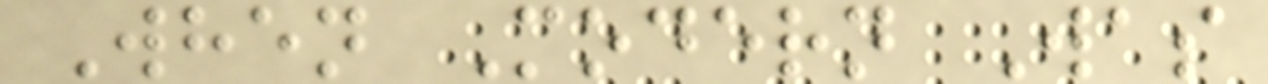When Modern Was
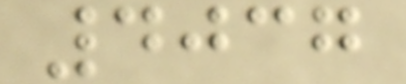4037
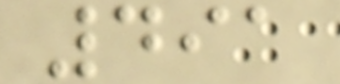491
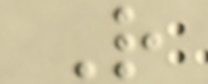R
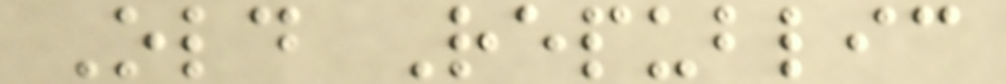Old Republic
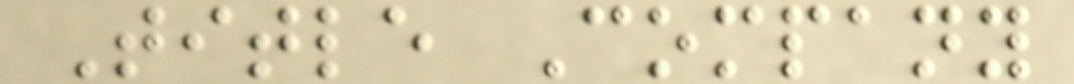Title Company
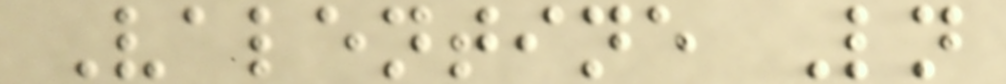Valentine Ln
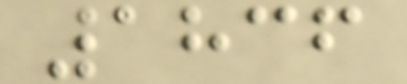1836
